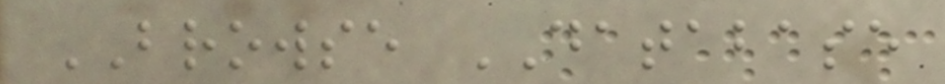BROWSE DATABASE
